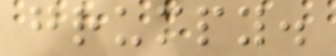grumpy.
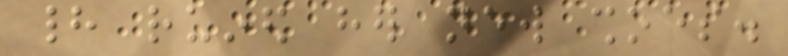had ruined her new shoes.
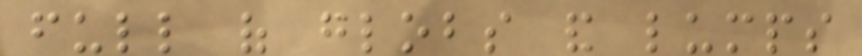full of globs and lumps
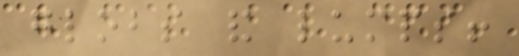globs and lumps!
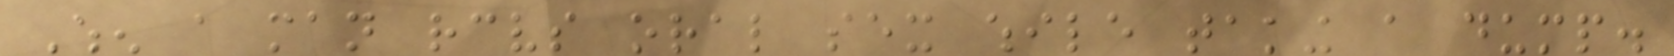When a man receives oral sex while taking a dump.
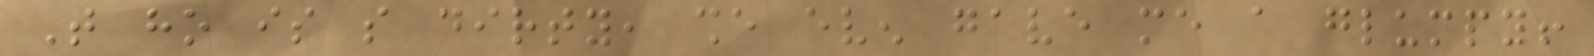That ho is so dirty, she even gave me a glumpy!
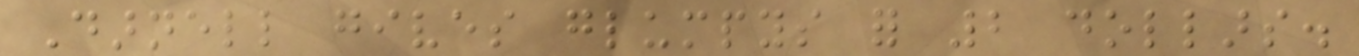Darnell gives glumpys for 2 dollars.
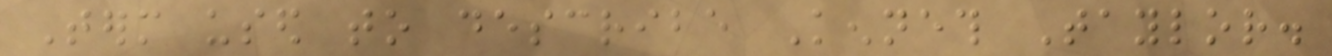Term used to describe Kenneth Taylor.
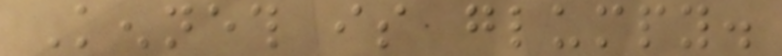Kenneth is glumpy.
